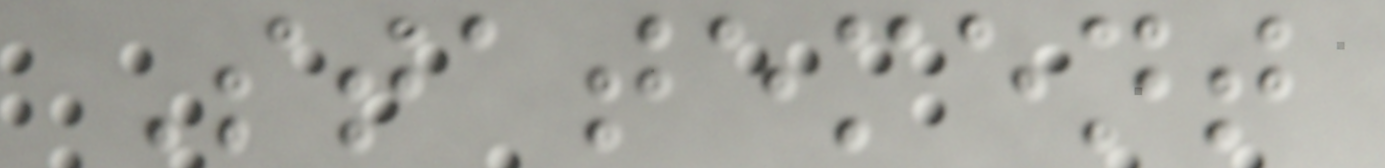Statement
